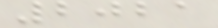2021
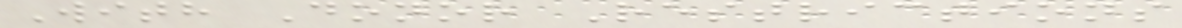With Donor Restrictions
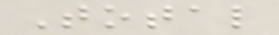Total
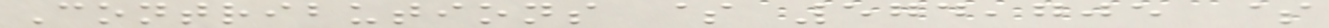Contributions $ 574,705 $
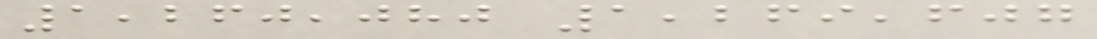1,260,080 1,269,607
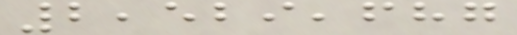2,529,687
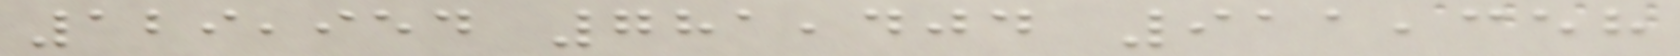129,954 781,404 911,358
